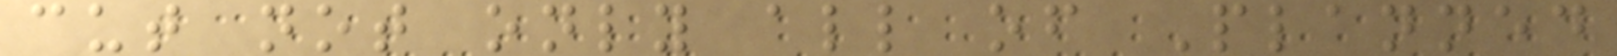cut not only all of Planned
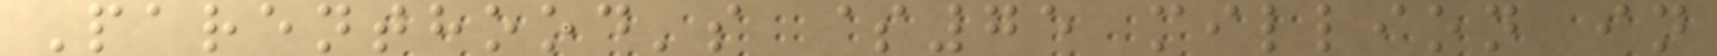Parenthood's $75 million in
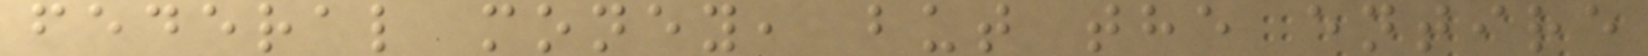federal money, but the entire
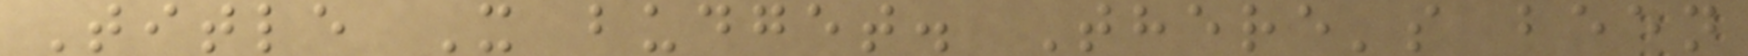Title X budget. There's been
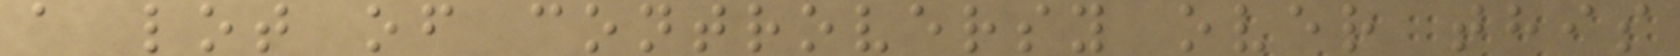a lot of controversy over this
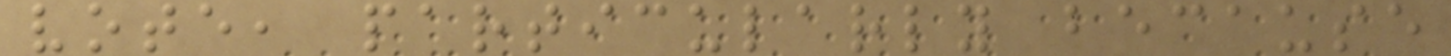vote, particularly because
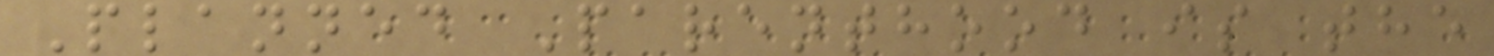Planned Parenthood is the
